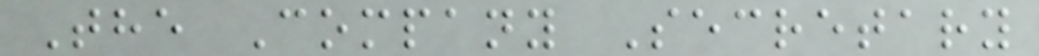The Company Secretary
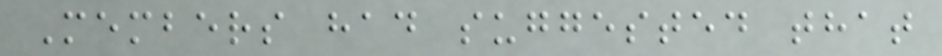Members had suggested that
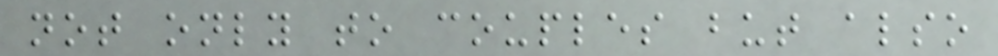not only to couples but also
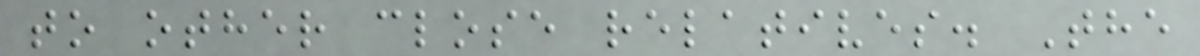to other close relatives. The
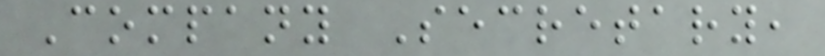Company Secretary,
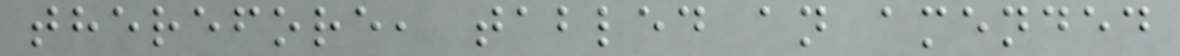therefore, tabled an amended
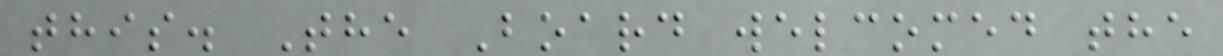this. The Board welcomed the
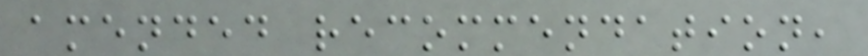amended recommendation,
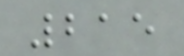215
